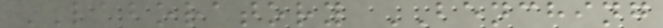LABORATORY BENCHING
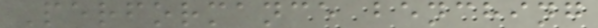Performance benching
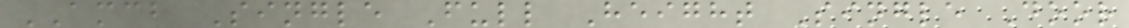AMCB Single Full Height Single Door
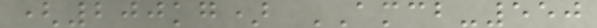(200kg) AMCB-550
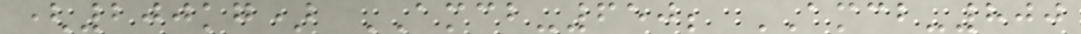(200kg) AMCB-650; AMCB-800
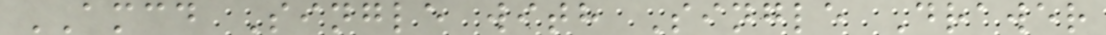AMCD Single with Single Drawer
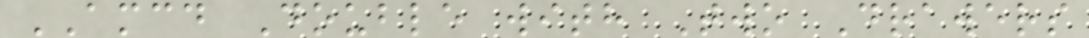AMCD Double with Two Drawers
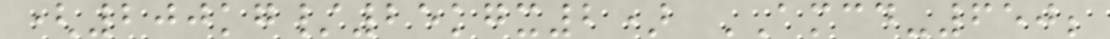(200kg/25kgx2) AMCD-650;
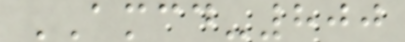AMCD-800
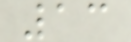13
